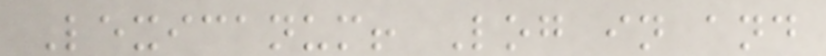Lexicanum! Log in and
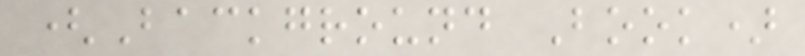(Background Book)
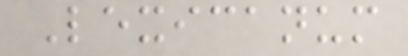Lexicanum
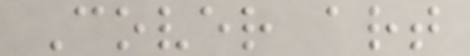Cover art
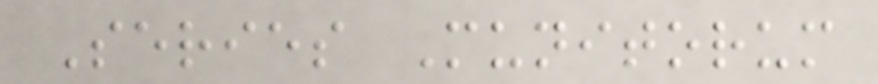Series Munitorum
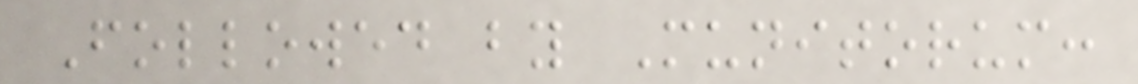Followed by Munitorum:
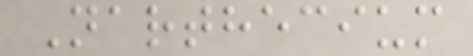Narthecium
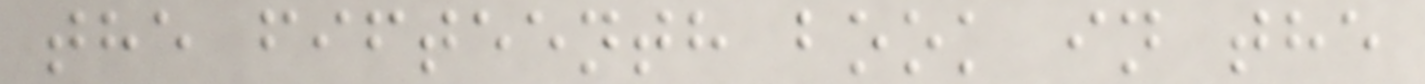the fifteenth book in the
